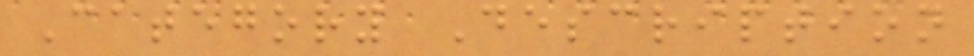Category Description
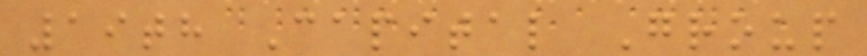19th Capital Group
